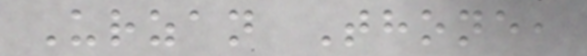Urzan Thone,
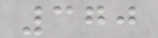370
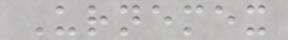Urnemex
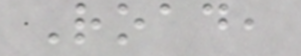Road,
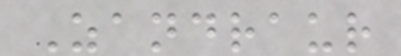Zandraur
